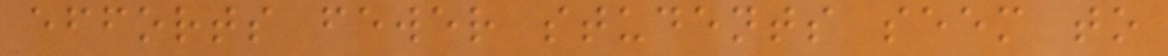efforts fewer students seem to
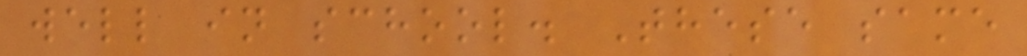well in school. These same
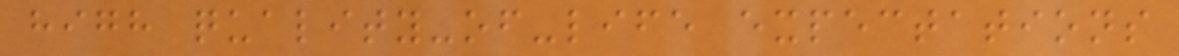high quality-of-life expectations
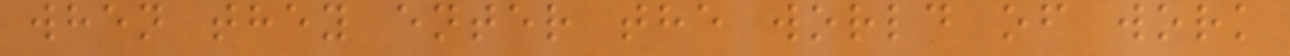when they enter the world of work
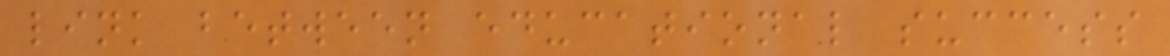link between educational success
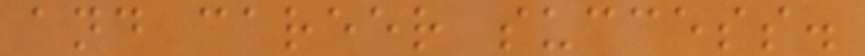and career success.
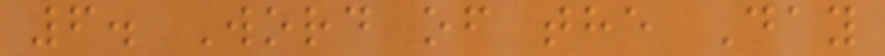6. Word of the Day
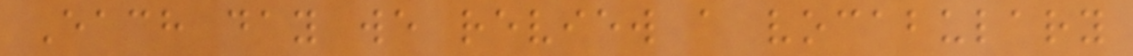Each day we review a vocabulary
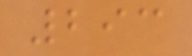293
